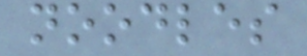noodles
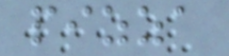pizza
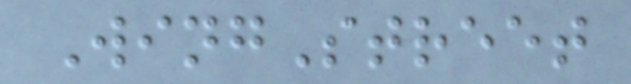WingStreet
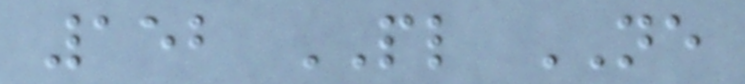152 PL NE
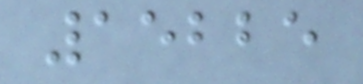15225
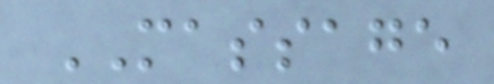MASSAGE
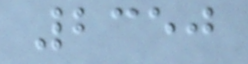2350
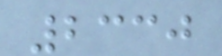2330
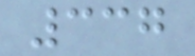337
